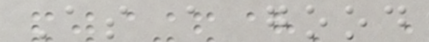As a good
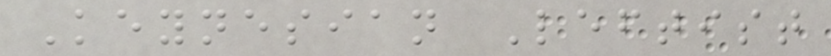Keynesian Leftist
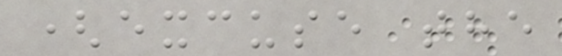(excuse the
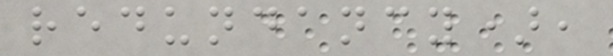redundancy),
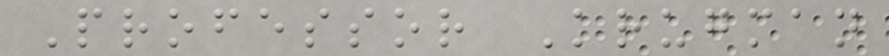Professor Krugman
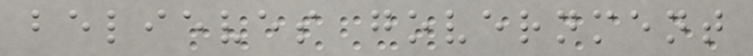believes government
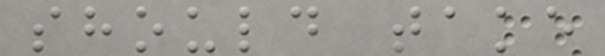should take
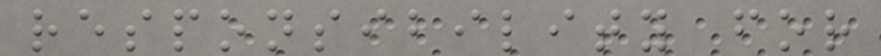responsibility for
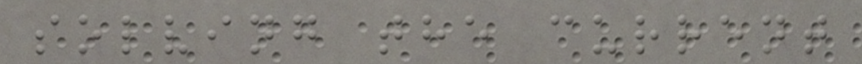solving the current
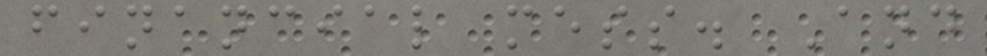financial mess. And
